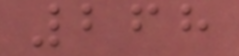268
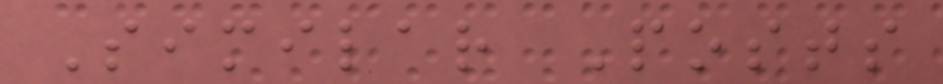Similar Posts
